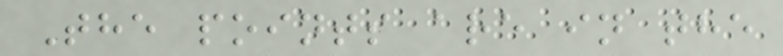The points are in the
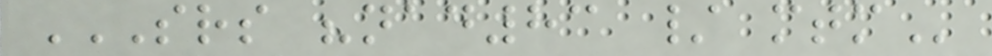SRS "NAD83 / MTM
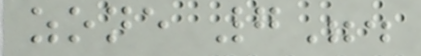zone 7".
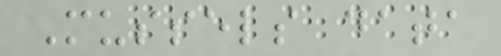Mussels data
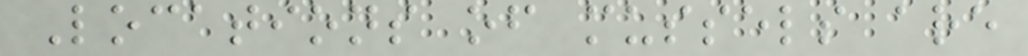Locations of mussels are
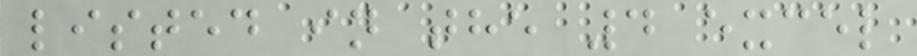listed in the 4 excel
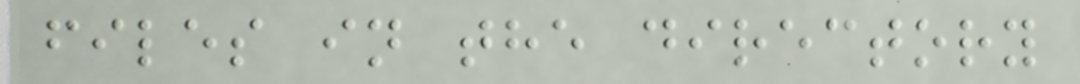files in the directory
